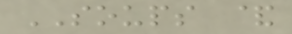SOUPS &
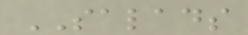SALADS
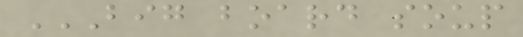BIG BOARD SOUP
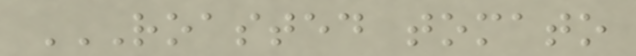ROASTED TOMATO
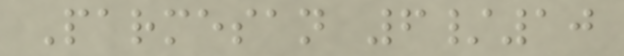Parmesan 6/10
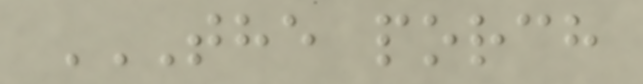THE PORCH
